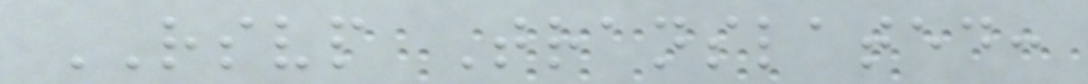RSVP Translated:
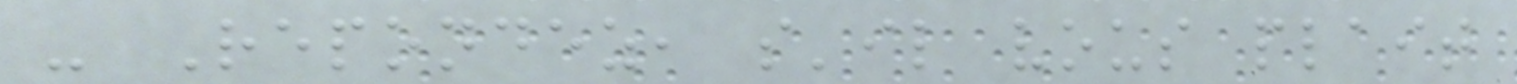- Repondez, s'il vous plait
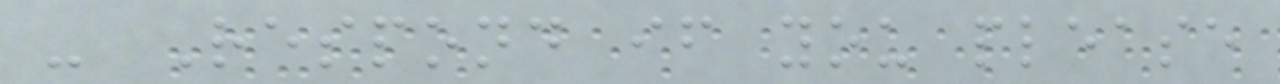- Respond if you please
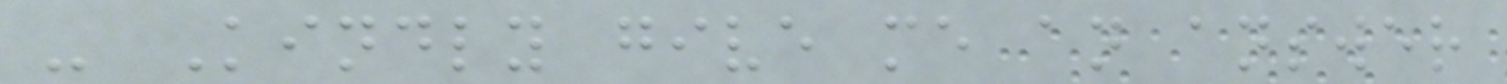- Kindly give me an answer
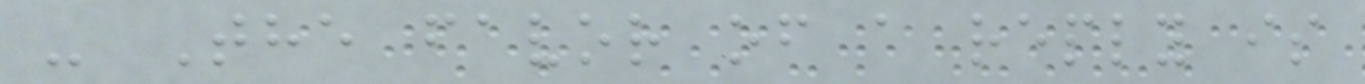- The favor of a reply is
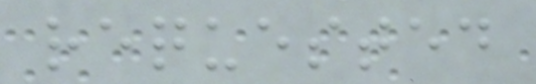requested
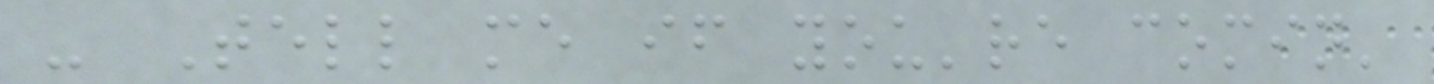- Tell me if you're comin'
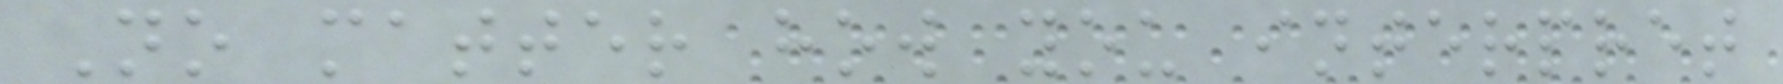No matter how you interpret
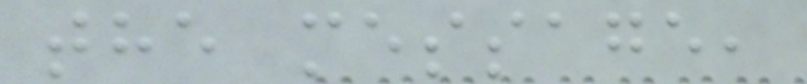the message,
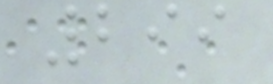299
